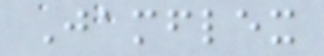Jamflex
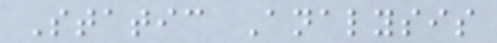Static Analysis
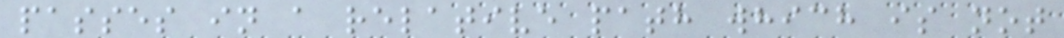passes in a relative path which is not
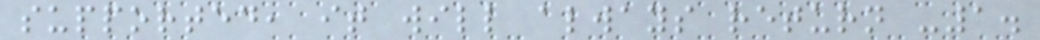supported, it will always return -1.
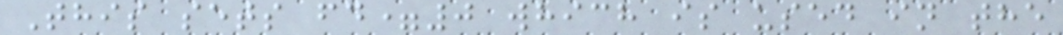This sets fd=0 which is used in the
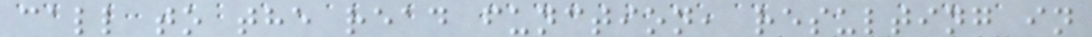call to the read function, resulting in
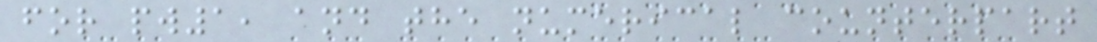for pw1, and the numerical counterpart
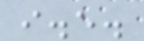i.e.
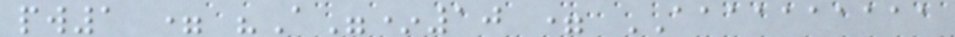pw1 = "A"*10 = AAAAAAAAAA
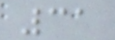31
